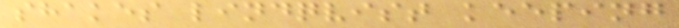shakes lindqvist keeping
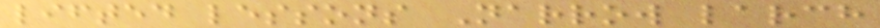lifted lessons Narrow larch
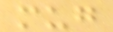mug
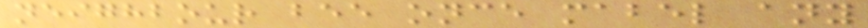neighbour bee once mabel any
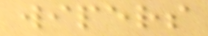wipers
